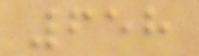658
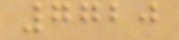7720
